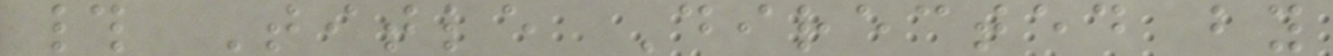# Title Directed by
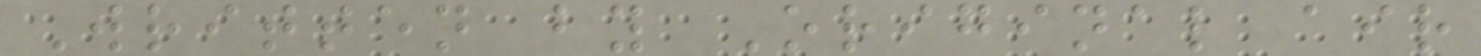Written by Original air
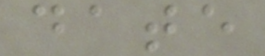date
